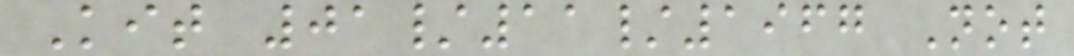Kit 01/11/1967 Not
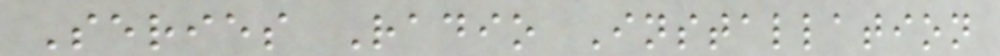Series Radio Installation
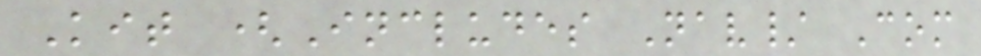Kit (Includes Nav/ Com
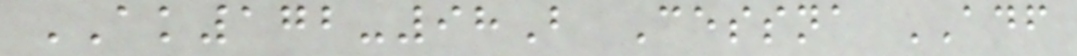AK172-98B Cessna ADF
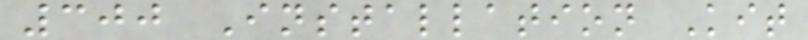300 Installation Kit
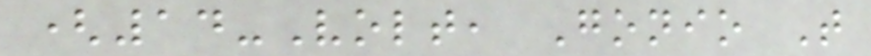(14-Volt, Gonio T
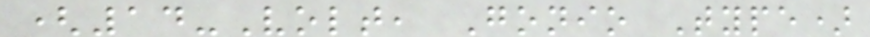(14-Volt, Gonio Type)
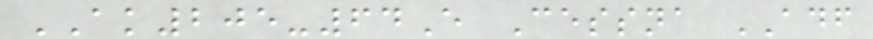AK205-64E Cessna ADF
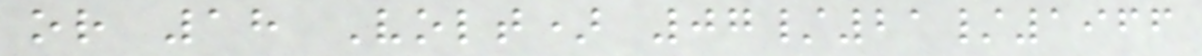or 18 Volt) 07/21/1966
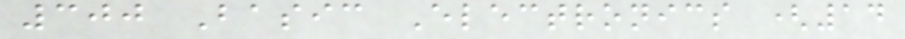300 Basic Electronics (14
